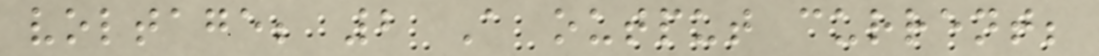voltage; 2 A output current;
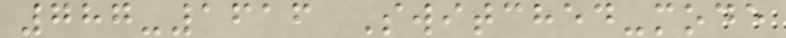787-1616 Switched-mode
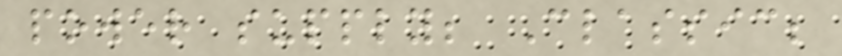power supply; Classic;
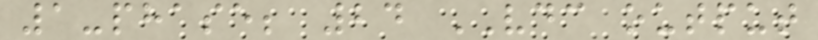1-phase; 24 VDC output
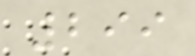299
